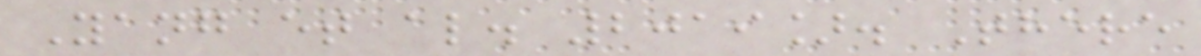Yang et al. 2019]. There
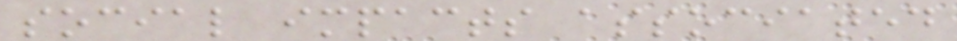social impacts associated
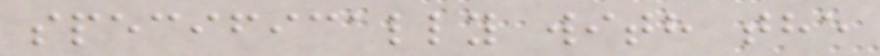specifically with the
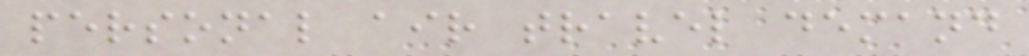personal air travel demand
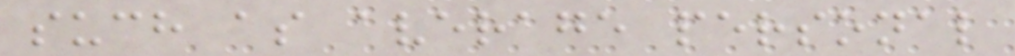such as average personal
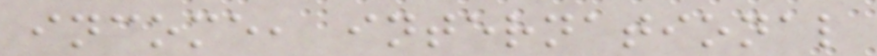income, international
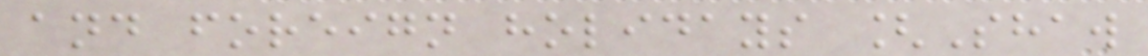and foreign holidays [Shaw
